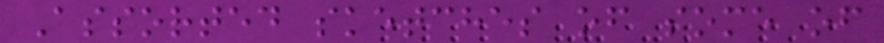Assorted sketches of some of
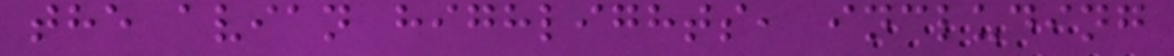the avian highlights, including
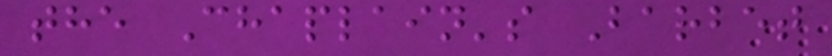the Chaplain's Barbet
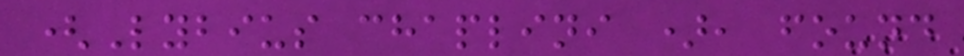(Lybius chaplini ), found
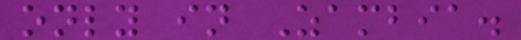only in Zambia.
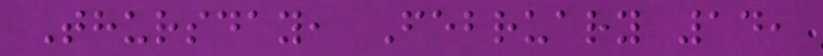Thursday, February 14,
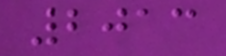2013
